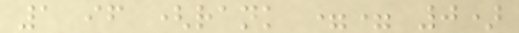1 if (rank == 0)
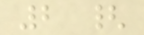2 {
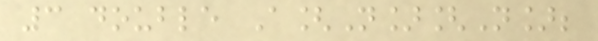3 double A[N][N];
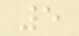5
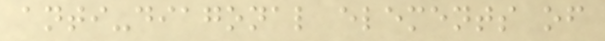anti-diagonal elements of
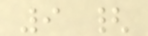9 {
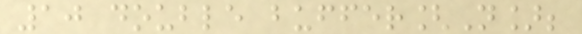10 double buffer[N];
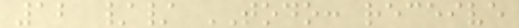12 // TODO: receive
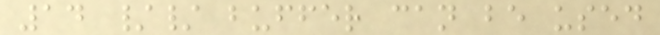14 // buffer can be used
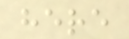here
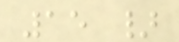15 }
